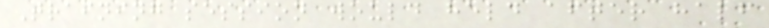Training session would held after half
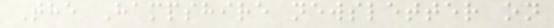The Hampshire newsletter on
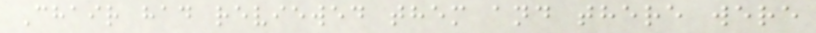Chair had reviewed them and there were
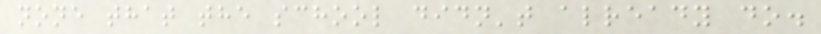none that the school didn't already do.
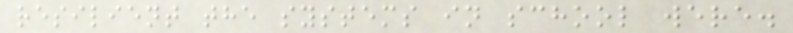resilient the systems in school were.
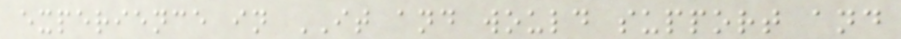experience in IT and would support and
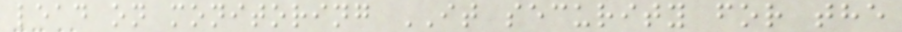lead on monitoring IT security for the
